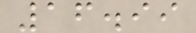16.99
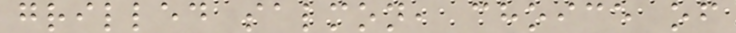grilled salmon, choice of
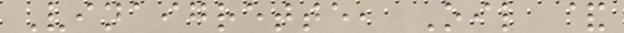Vinaigrette, Oil &
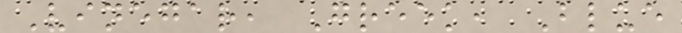Vinegar, Greek, Blue
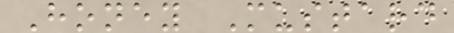Honey Mustard
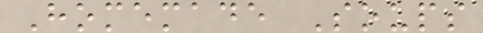Homemade Soups
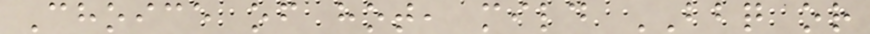Choice of hot, mild BBQ or
